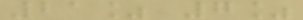21% 7%
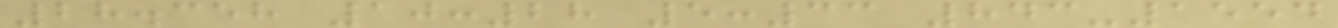28.358 10:28 5:33 843-1554
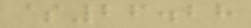$26.28
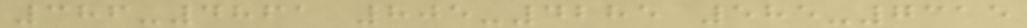386-4861 805-4285 585-7315
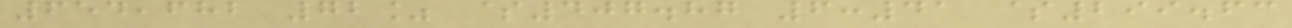654,682 72% $407.87 6:41 $299.63
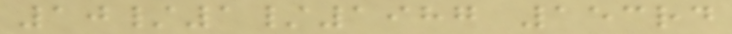10/1/1987 153rd
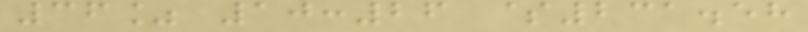36% 10:26 $231.58
